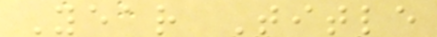Year Title
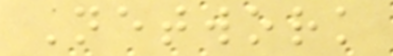Network
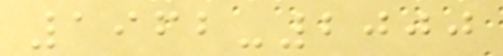1962-2000
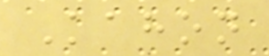Kahon
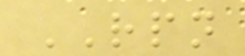RPN
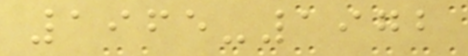1965-1972
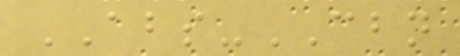ABS-CBN
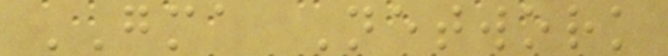GMA Network
